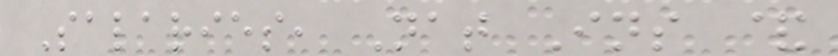Salaries, Nat Ins &
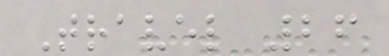Travel 26
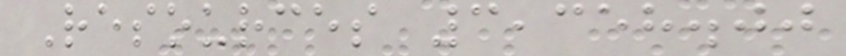Resources 3,358.00
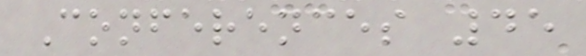Conferences 45
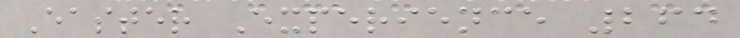Easter Experience 264
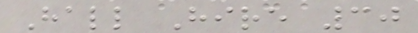Hall Hire 30
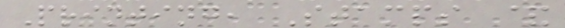Printing, Stamps &
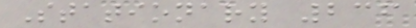Stationary 236
